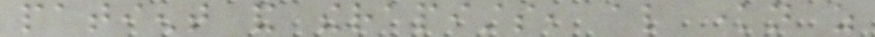patient and therapists, also known as
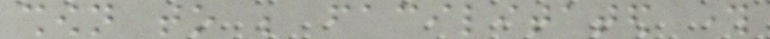shown to be facilitated through
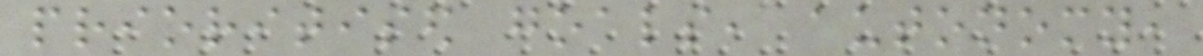prioritised goals, autonomy,
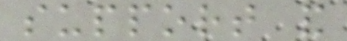support and
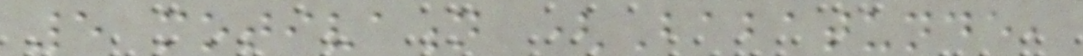5 motivation (Babatunde,
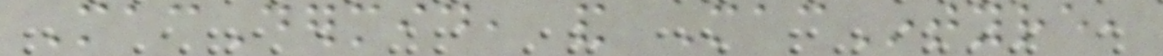MacDermid, and MacIntyre,
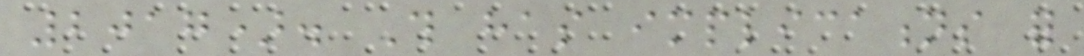2017). This has implications for
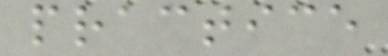practice
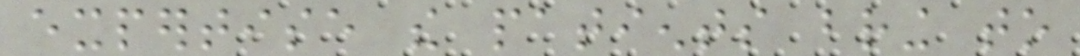expertise the patients bring to
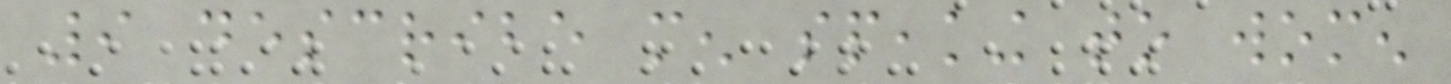9 describe men speaking to women
